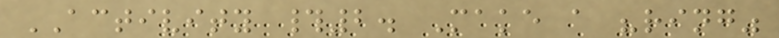ACTIVITY #2. Make a "ring"
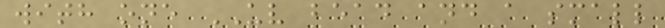with one UV bead and a small
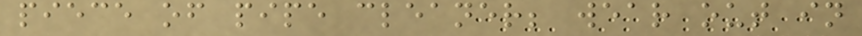piece of pipe cleaner; wear out in
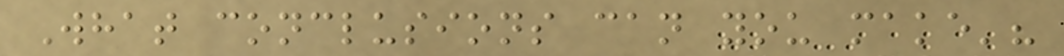What conclusions can you make'?
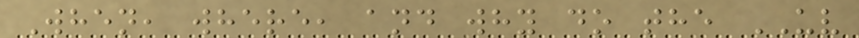When, where, and why do the UV
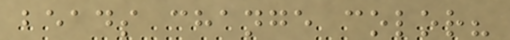beads change color?
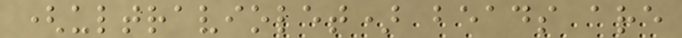(ultraviolet) beads are
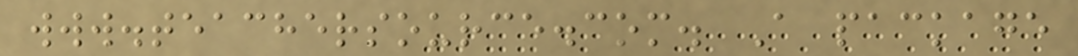www.teachersource.com. A package
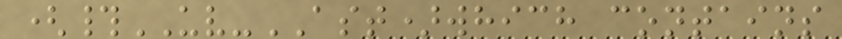(#UV-AST)which contains
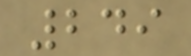249
